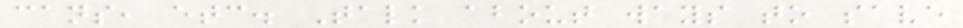cans, etc. Talk about ways to save
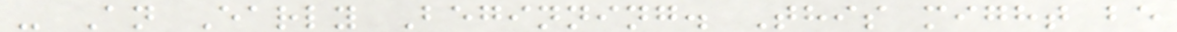- An Early Beginning. This might be
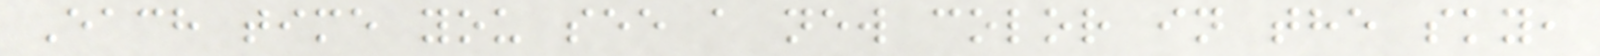Each time you see a new color in the sky,
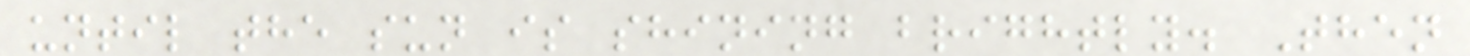until the sun is shining brightly. Then
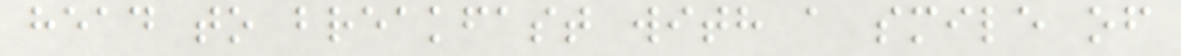head to breakfast with a smile of
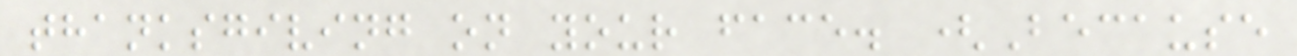thanksgiving on your face. (Because
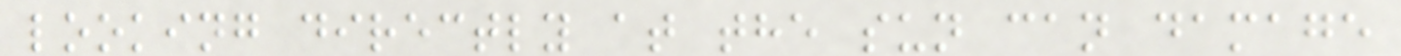looking directly at the sun can damage
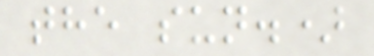the sun.)
